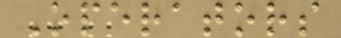Operators
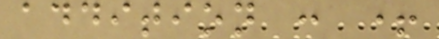addition : +
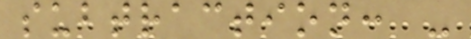subtraction: -
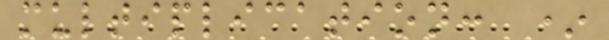multiplication: *
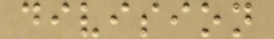division
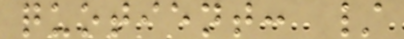quotient: /
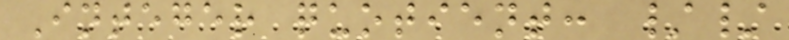Integer quotient: //
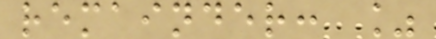remainder: %
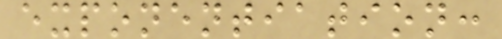exponentiation:
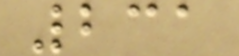231
